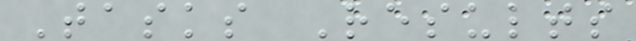Tasks Results
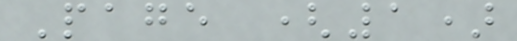Page (1)
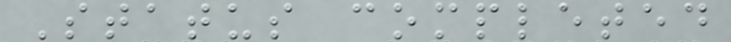Status completed
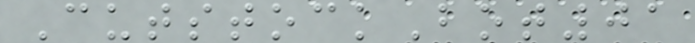CutstockBot01
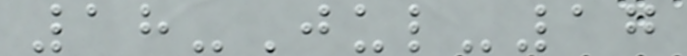18-Jul-17
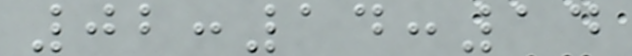02:14:14
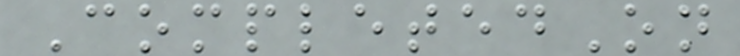CompletedOn
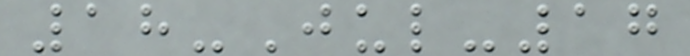18-Jul-17
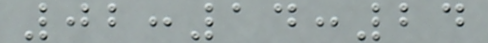02:14:24
